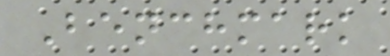Benchmark
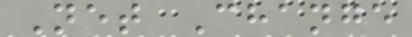Net Change
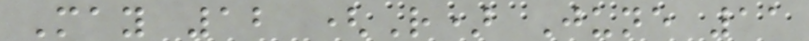May 12 (R) June 11
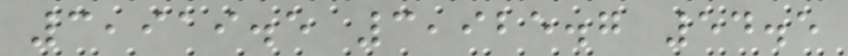3,919.5 3,925.7 54.5
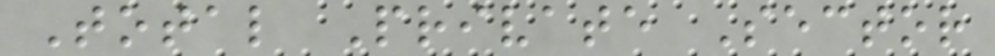Total Private Sector
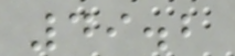49.2
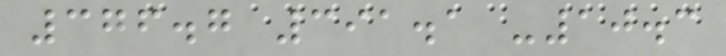376.7 391.1 -10.3
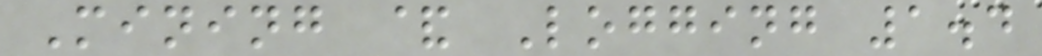Mining & Logging 1.4
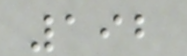192
